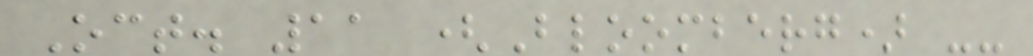Oct. 11 (Bloomberg) --
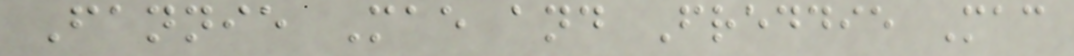Fannie Mae and Freddie Mac
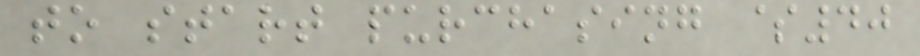to start purchasing $40
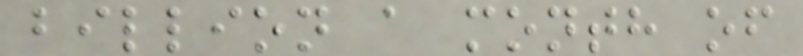billion a month of
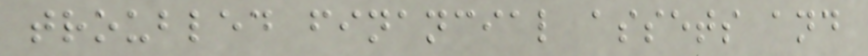troubled financial assets and
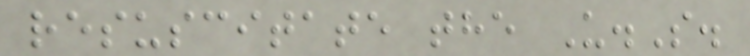resuscitate the U.S.
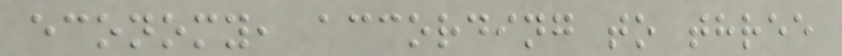economy, according to three
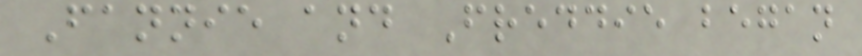Fannie and Freddie began
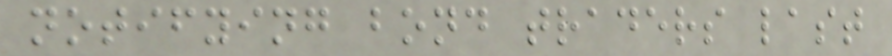notifying bond traders last
